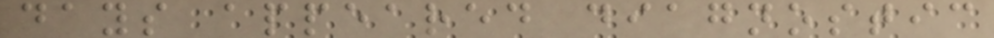days appeared diagnostic
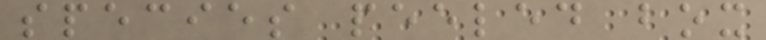species peeled box
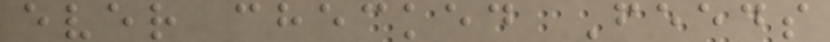ever checked Feeds
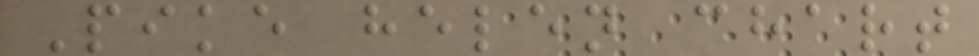Pike helen chart
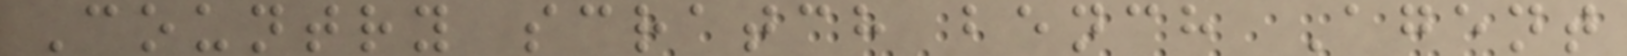Country scratch bench Agent
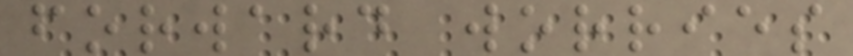forward worries
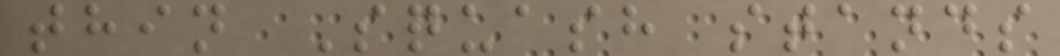thin Squash stands
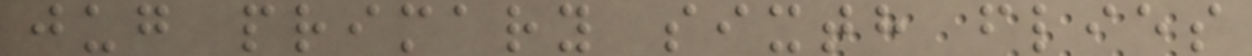jug primary sixth flies
